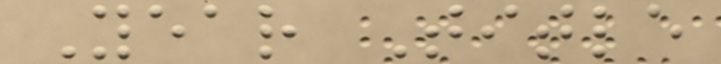Year Title
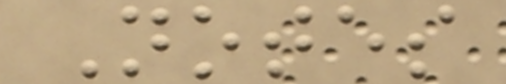Notes
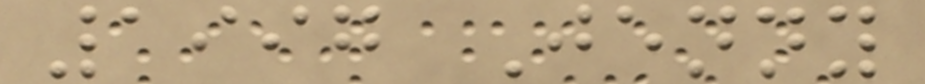1997 Jenny
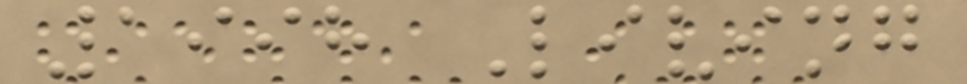1998 Living
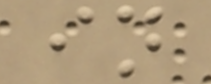in
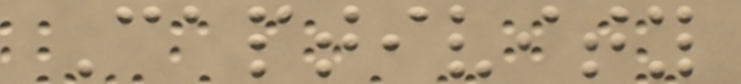Captivity
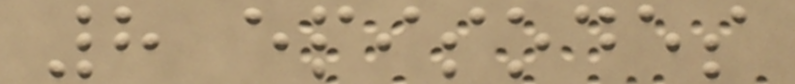8 episodes
